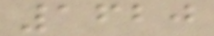1620
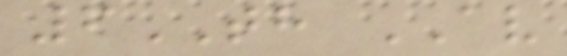6TH AV
